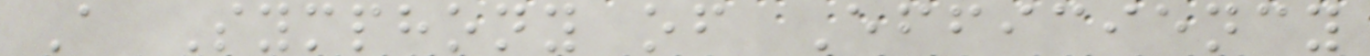A Symphony of Efficiency
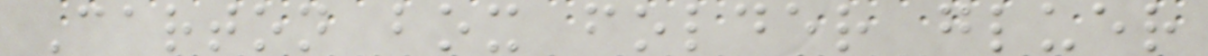Carton box folder gluer
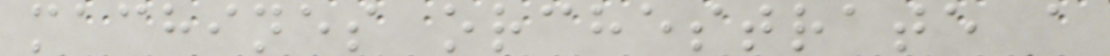machines orchestrate a
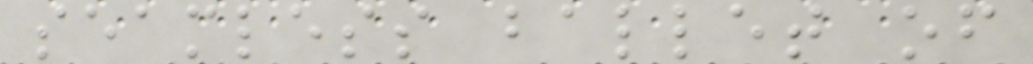seamless ballet of
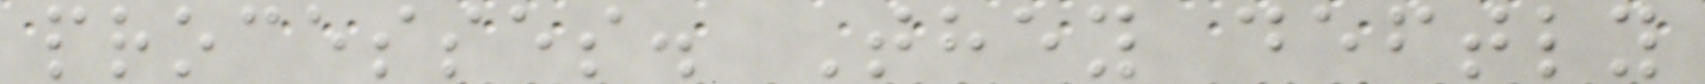processes. They deftly
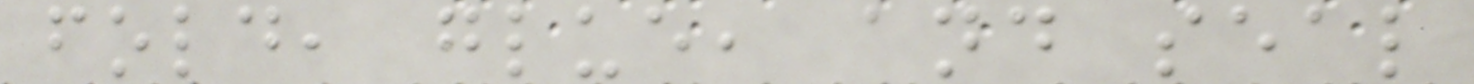fold, glue, and seal
